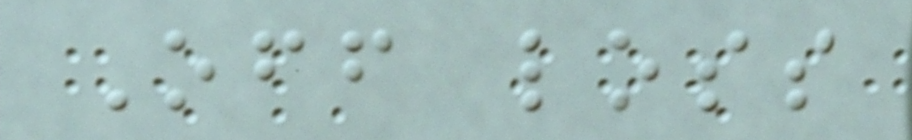Off loss
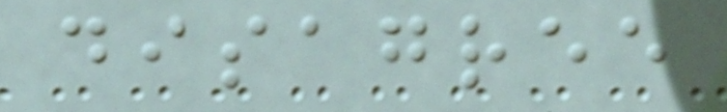disagree
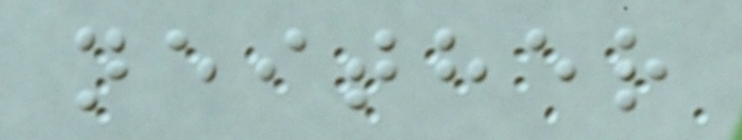neither
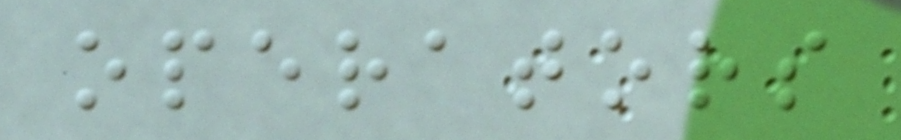operators
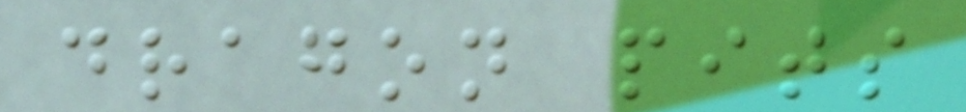dragon pits
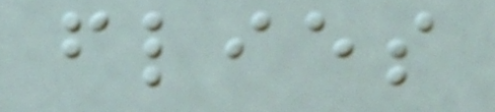flies
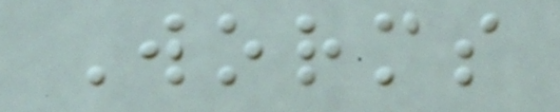Worms
